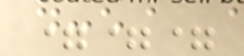===
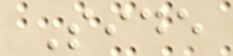Side
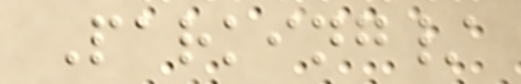Parking/
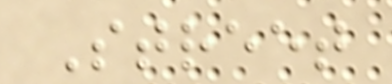Street
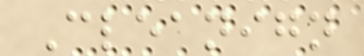Cleanign
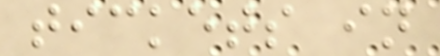tickets in
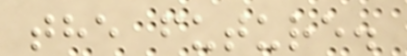the future.
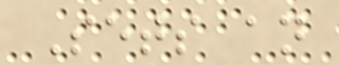Sets an
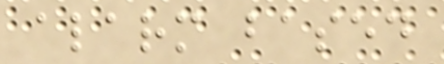alarm based
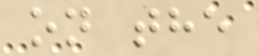on the
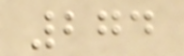274
